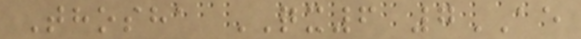Thosha QX6 7AE
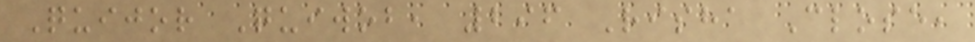Quijor Quiwob, 296 Risha Close,
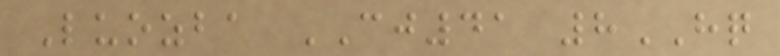Luozba CJ41 8HQ
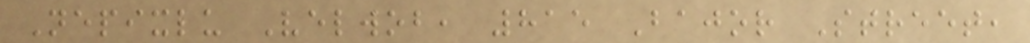Nepixlu Velwob, 815 Bajor Street,
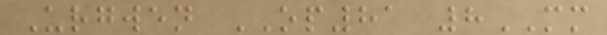Urgwen OP81 8MM
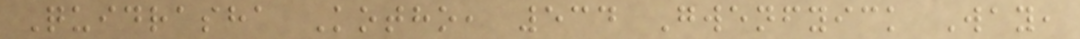Quidrasha Kotho, 534 Gwenfyick Way,
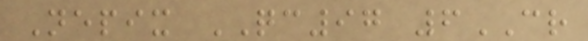Nepix QC97 6CR
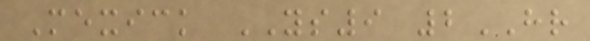Mexick YS9 2HR
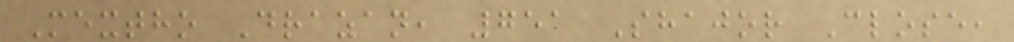Mextho Drazan, 751 Shajor Close,
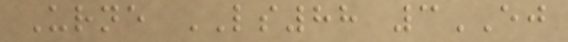Urne LS88 3EJ
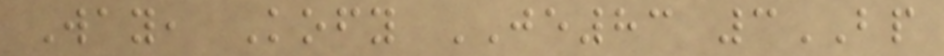Way, Kofy JE83 3BP
